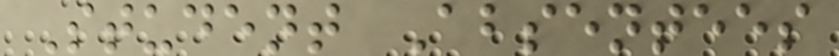Student Absentees
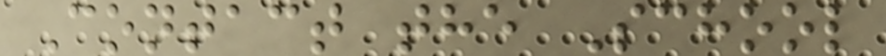Contact the School
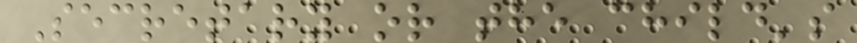Secretary or the child's
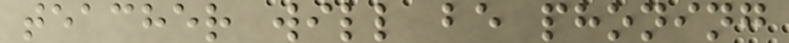teacher will be phoning
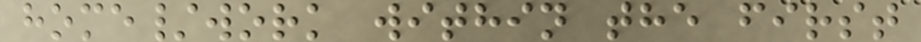home/work within the first
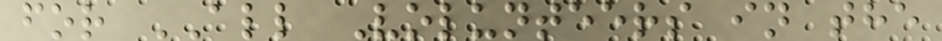for ALL Volunteers in the
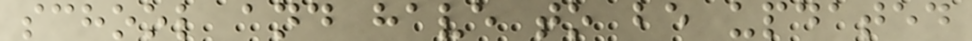school and have to be updated
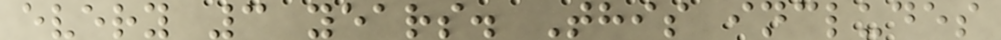every 3 years. This includes
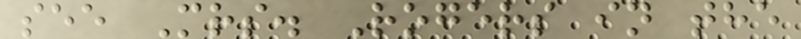see Mrs. Rogers in the
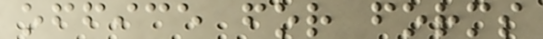office for forms
